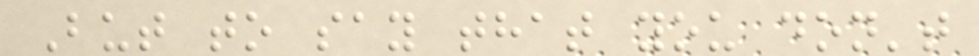But to say that you don't
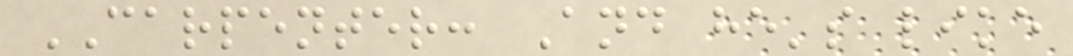CARPENTER: And he's like
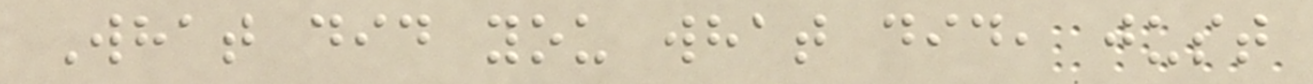What did you what did, just
